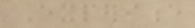Experience
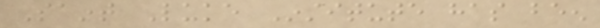Saint Luke Institute has been
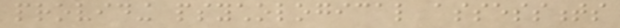providing psychological assessments
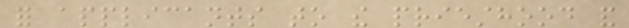for applicants to the priesthood and
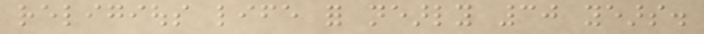religious life for nearly 30 years.
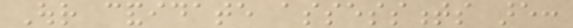Our candidate assessments are:
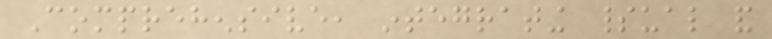Comprehensive, integrating spiritual and
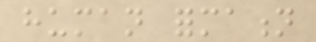human formation
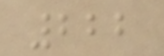222
